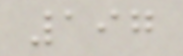197
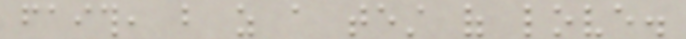faith, but as a test of love.
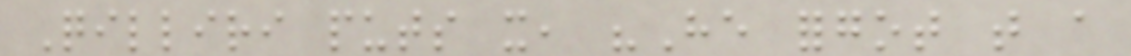Qilliri puts it, "He forgot that a
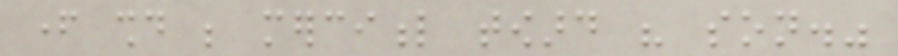father should be merciful toward his son."
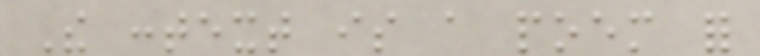The context is a poem for
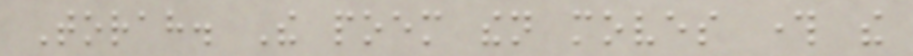Torah. The poem then moves through the
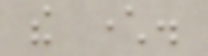the character.
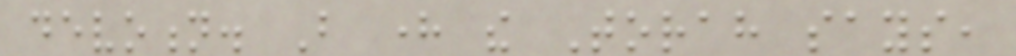devotion. But here the Torah says,
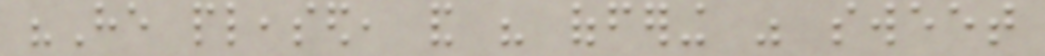"He pleased, and his offering was sweet
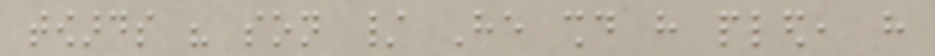towards his son / He should have pled, have
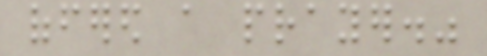offered a prayer."
